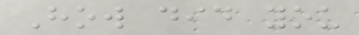How did you
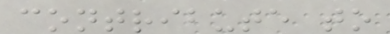contribute to
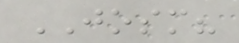JOSM?
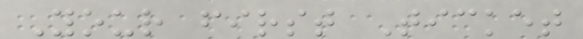Your first Ticket
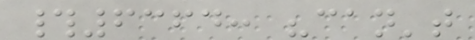#6364: "can't
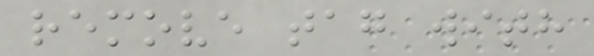remove tag with
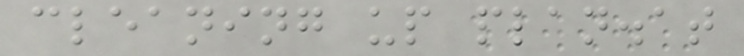cleaning up plan.at
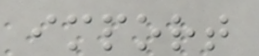import
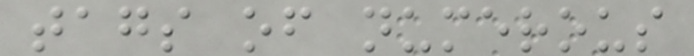tags of numerous
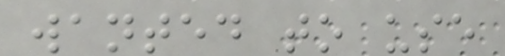wanted to use
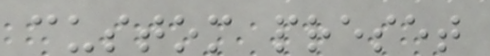custom preset
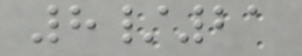8/21
